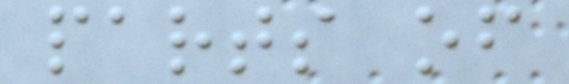parts of
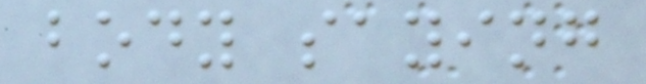body saying
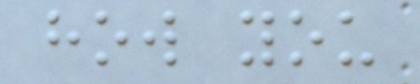how you
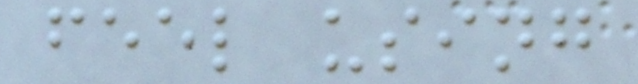feel using
